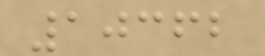10362
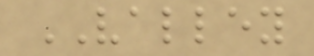VALLEY
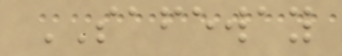SAFEWAY
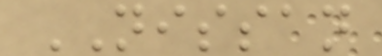NISSAN
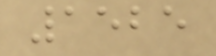1525
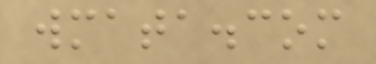wmata.com
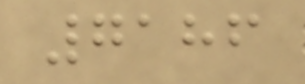7186
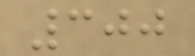300
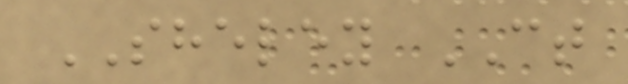SHELEY CT
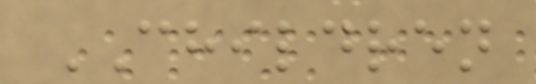CHILDREN
